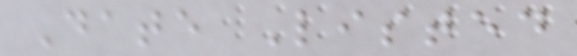Date Listed
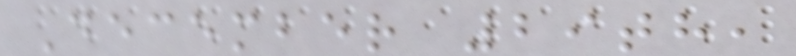December 29th,
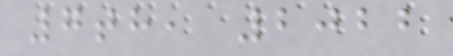7th, 2022
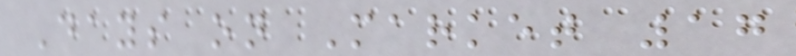Days on Market 17
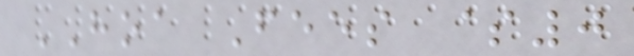HOA Fees $0
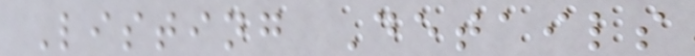Listing Details
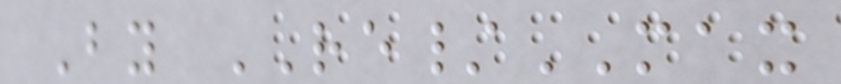By RE/MAX
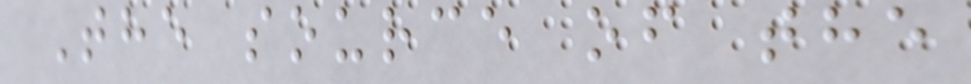The source of the
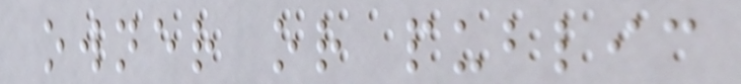owner or public
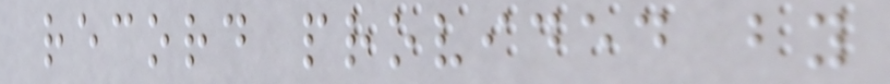record provided by
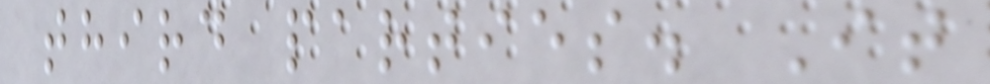third parties. It
